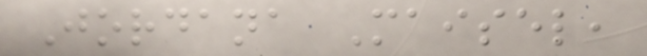Jordana Maisel,
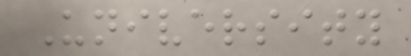University
